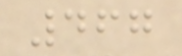467
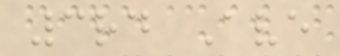3rd Ave
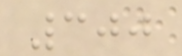300
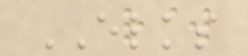ELKS
